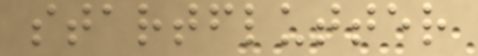startflutter
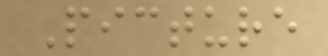Picture
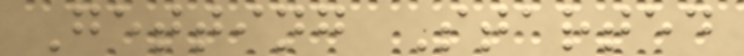Getting Started
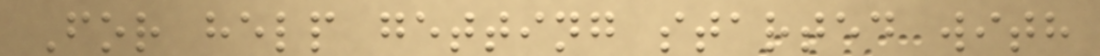For help getting started with
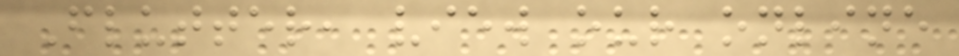Flutter, view our online
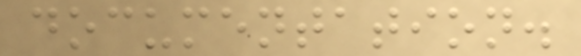documentation.
